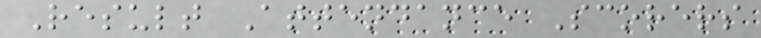Result Attendance Scorers
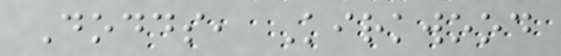Dodds, Kirkwood
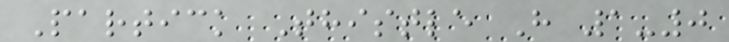Partick Thistle H 1-0
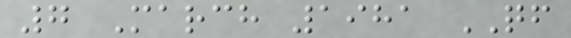7 March 1981 QF
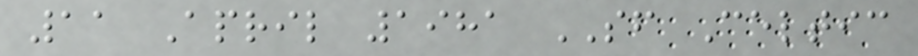11 April 1981 SF Celtic
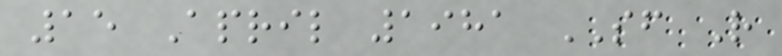15 April 1981 SF R
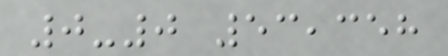0-0 53,358
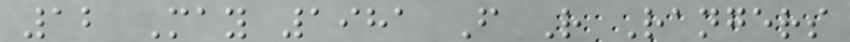12 May 1981 F R Rangers
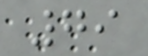79
